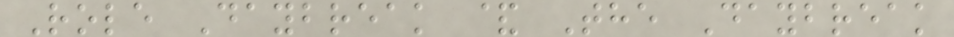Role Daybreak & The Daybreak
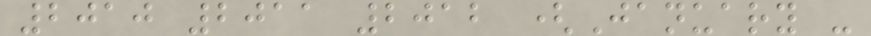2010 2011 2012 (January -
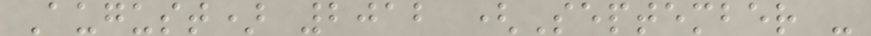August) 2012 (September -
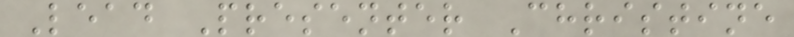Lead Presenter Christine
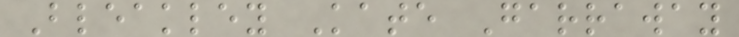Bleakley Kate Garraway
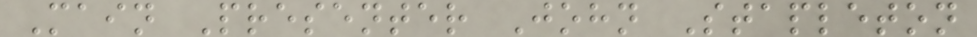Main Presenter John Stapleton
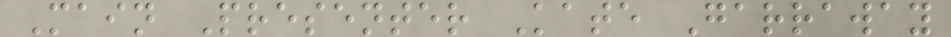Main Presenter Kate Garraway
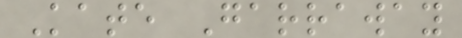Kate Garraway
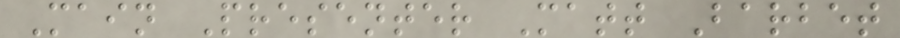Main Presenter Matt Barbet
